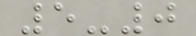5-0
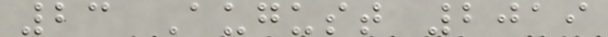23 August 2019
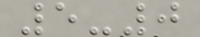5-0
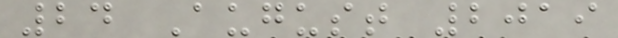24 August 2019
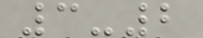3-2
